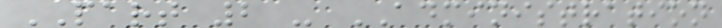PART 2 - ADMINISTRATION
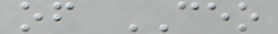of CEO
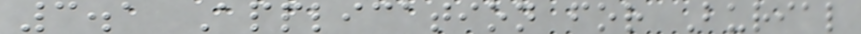3.1 Application for Burial
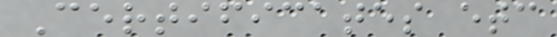Certificates etc
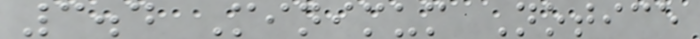3.4 Minimum Notice
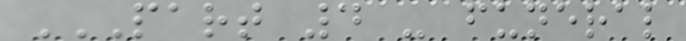PART 4 - FUNERAL
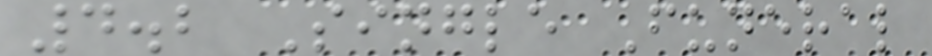4.2 Single Funeral
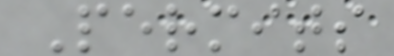Permits
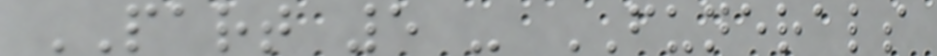PART 5 - FUNERALS
